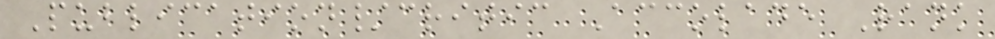Publication/critic Accolade Rank
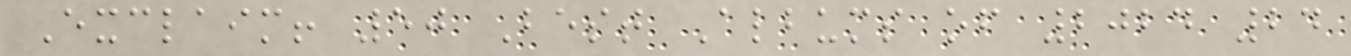Exclaim! 50 Best Albums of 2024 24
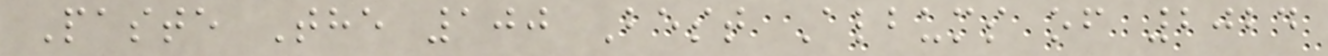Paste The 100 Best Albums of 2024
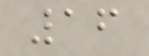16
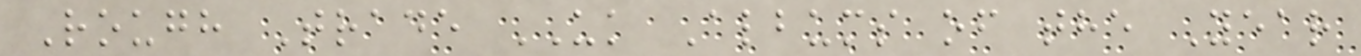Rough Trade UK Albums of the Year
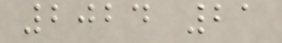2024 21
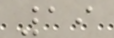19
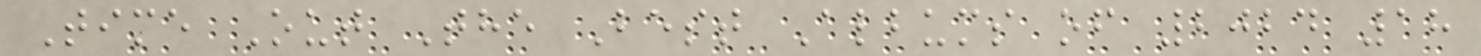Time Out The Best Albums of 2024 18
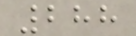288
